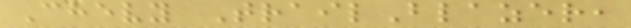Chevy TrailBlazer,
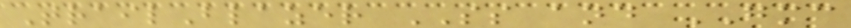TrailBlazer SS and GMC
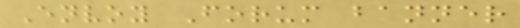Envoy Forum banner
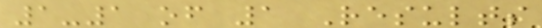1-1 of 1 Results
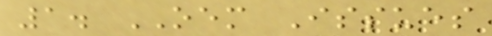1. OEM Issues
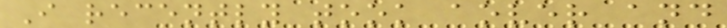I recently took aover and
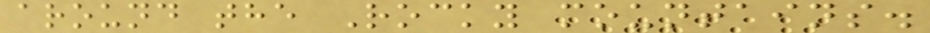around the Rocky mountains.
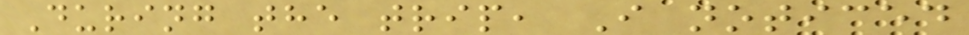During the trip, I noticed
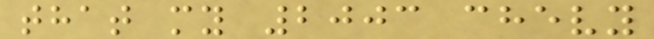that my 2003 chevy
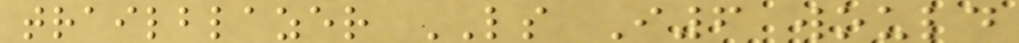trailblazer LS I6 would
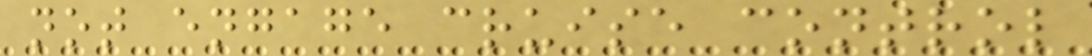not engage cruise control
